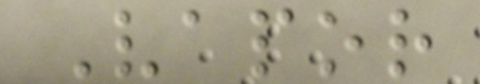Vapor
